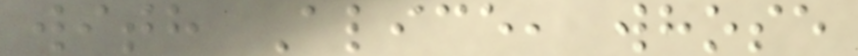with Alice, whose
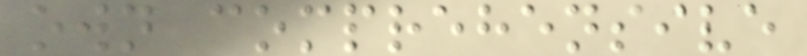own comprehensive
